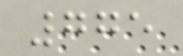775
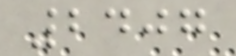2407
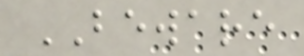BEWARE
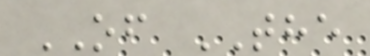OF THE
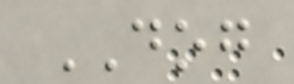DOG
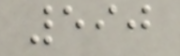590
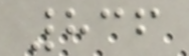836
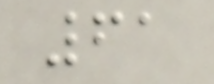61
